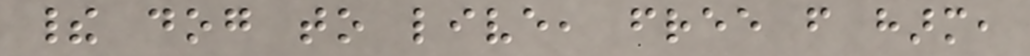their dog to live, free from harm,
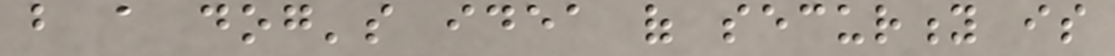but a dog's idea of security is
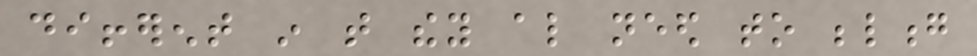different in that they also need to belong
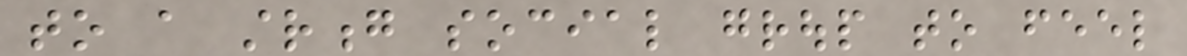to a strong social group to feel
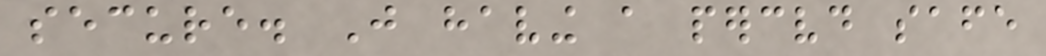secure. Just having a perceived safe
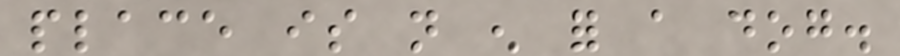place is not enough for a dog.
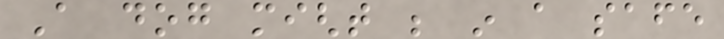A dog might be in a safe
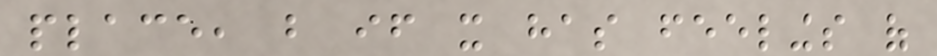place, but if it has feelings of
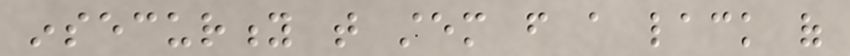insecurity that stem from a lack of
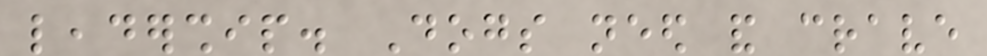leadership. Dogs need and crave
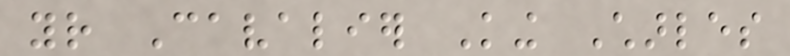your Cavalier King Charles
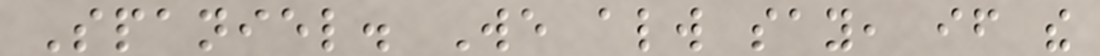Spaniel. We always say, if the
